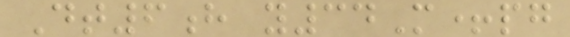Dt6h y34M+pg
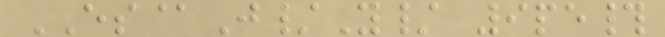ES@J/Y/ 9pe#
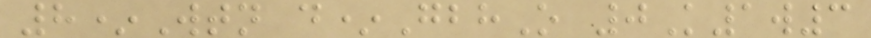8*Wtn d*GbhO 0K1w3
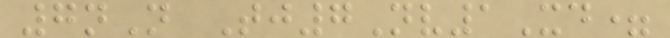7nN Tj7Nv1Xd=
